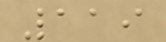119
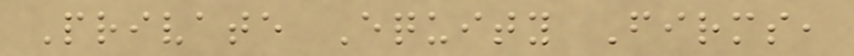Private Equity Firms,
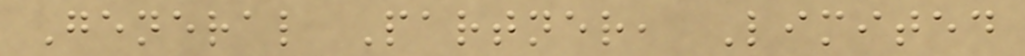General Partner, Limited
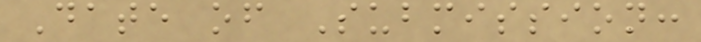Date of Submission:
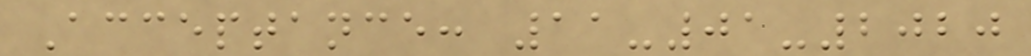Acceptance: 11-01-2020
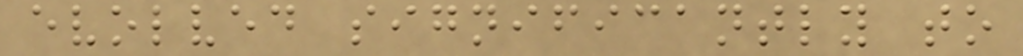evolved significantly to
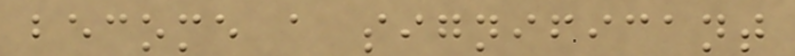become a significant
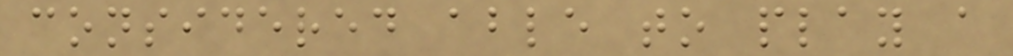considered able to play a
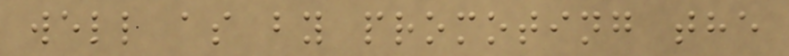well as by promoting the
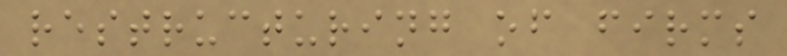restructuring of firms
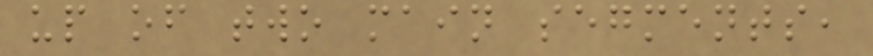up of two main segments,
